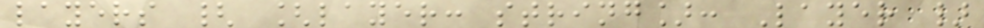layers { [layer: string]: Layer }
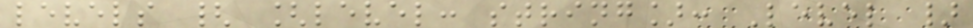levels { [level: string]: Level }
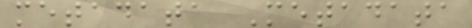metadata Metadata
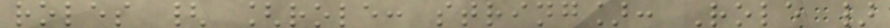roles { [role: string]: Role }
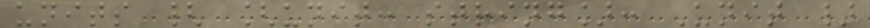units { [unit: string]: Unit }
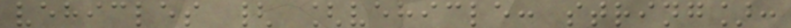vehicles { [vehicle: string]:
